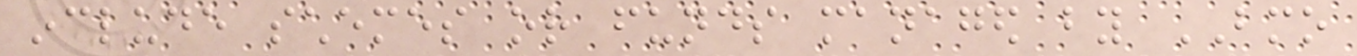include schemes or funds managed by BMO
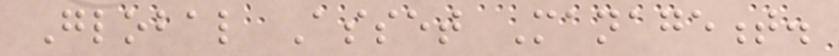Global Asset Management.
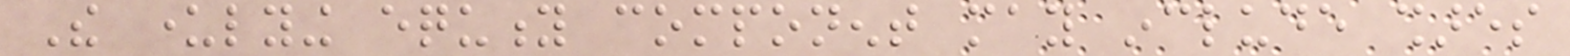The underlying equity component may include shares
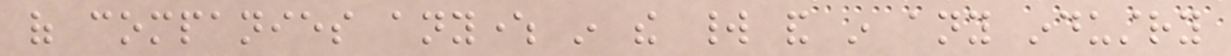of companies anywhere in the world and in any industry
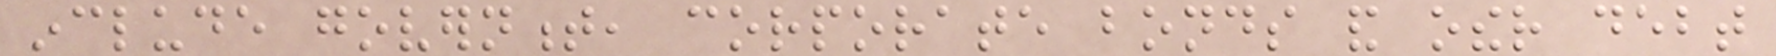include government, corporate bonds and other debt
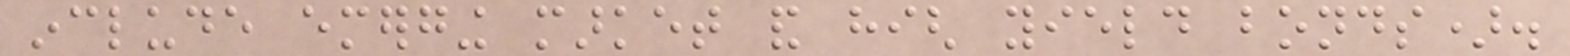include emerging market and high yield bonds).
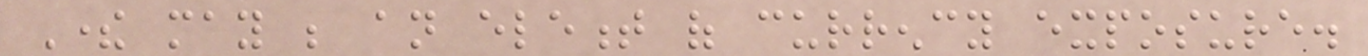There may be an element of currency exposure.
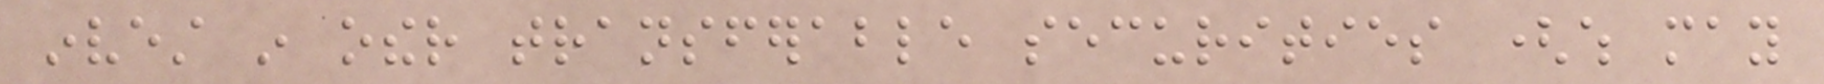invest in other transferable securities (which may
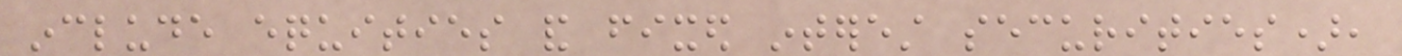include equities and fixed interest securities),
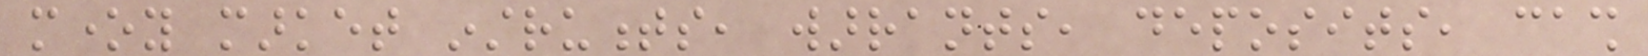money market instruments, warrants, deposits, cash
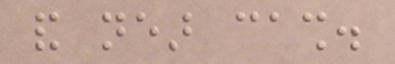and near cash.
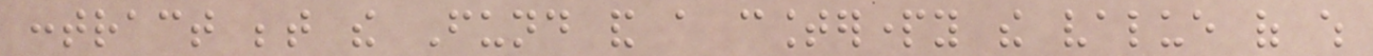contract between the Fund and a counterparty the value of which
